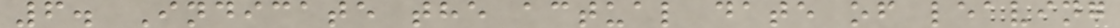6. Indicate the actual date of leaving
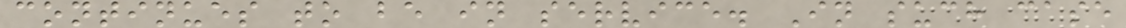continues to be in service. In such case
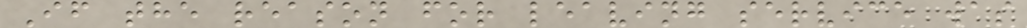If the reason for leaving service was
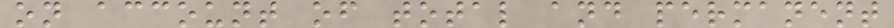on account of total and permanent
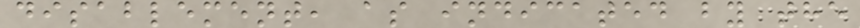disablement, as indicated by the
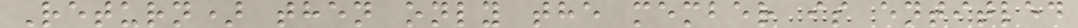Return) then only the member is entitled
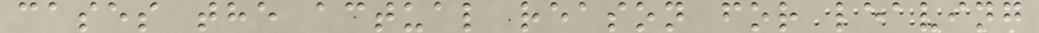cases the actual reason for leaving
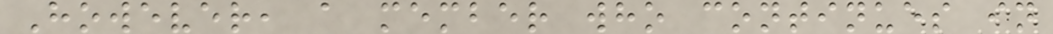However, a member who continues in
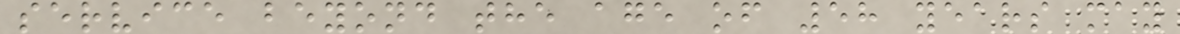service beyond the age of 58 years may
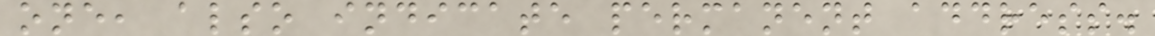one, also indicate permanent address.
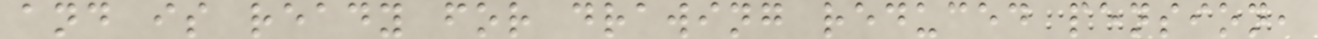and is ready for drawing reduced pension,
